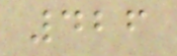426
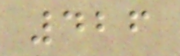426
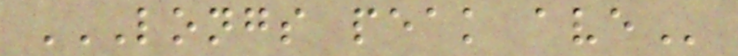LONGS PEAK AVE
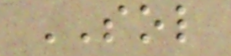SOL
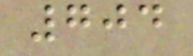704
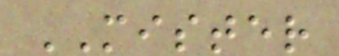MISTER
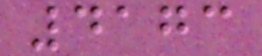4173
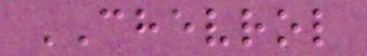CHEVROL
